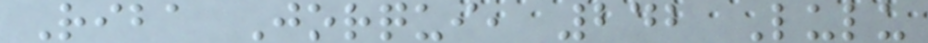Riba Jorqui, 242 Lulu
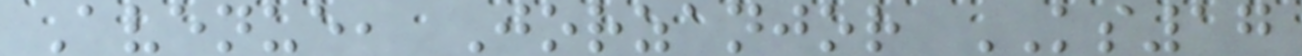Avenue, Jorzanjor KS17
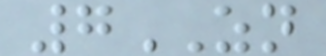7ZN
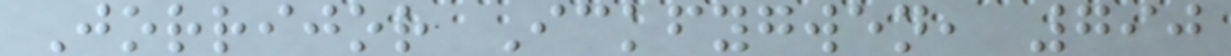Jorrijor Ickfygwen, 790
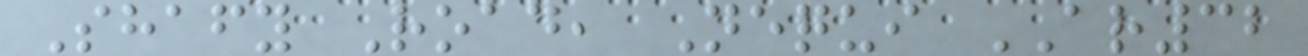Shafy Road, Nequi AR32
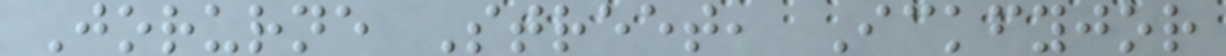Jorurne Street, Ickfyjor
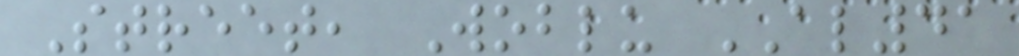Street, Woblu AL41
